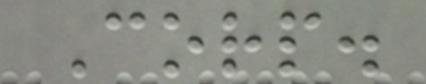Corp.
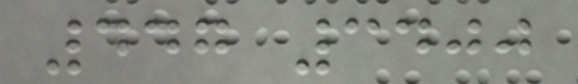447 3400
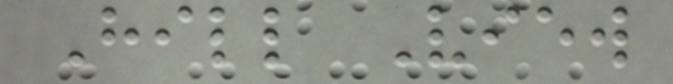Hill View
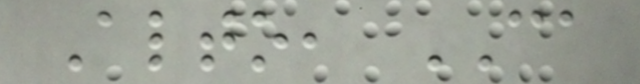Alto, CA
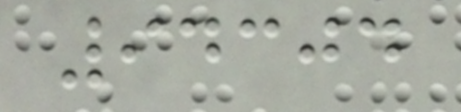94304
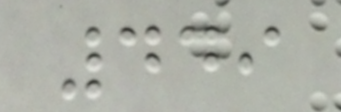449
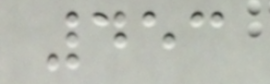453
